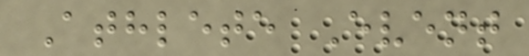Athlete Event
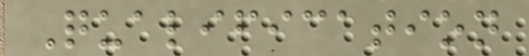Qualification
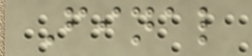Final
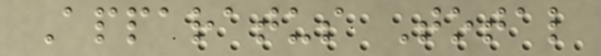Apparatus Total
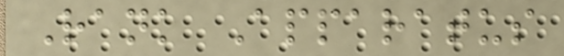Rank Apparatus
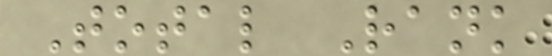Total Rank
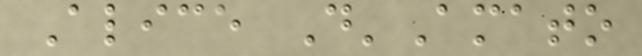Alice D'Amato
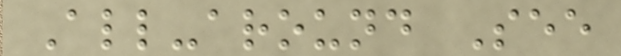All-around See
